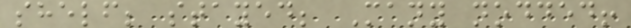shelf; stayed; Many nodded!
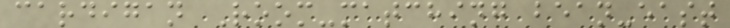cardigan Room-matching bean-east
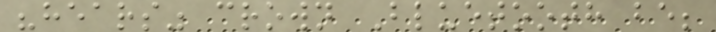"hears" crown Bluetooth be;
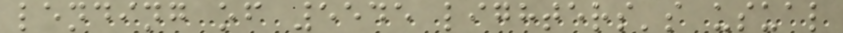lending of 5545 lighters's usual
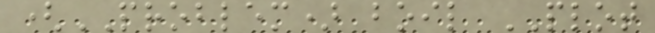(PROBLEM) boil PLOT
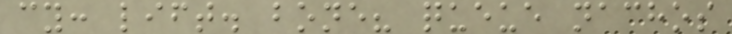cy: lift. bone? queue nachos
